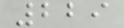229
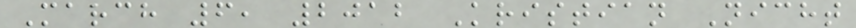March 6, 2012 Kristian Nicht
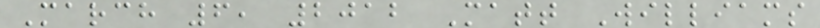March 6, 2012 Matt Williams
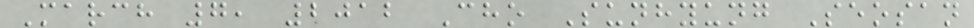March 7, 2012 Cho Sunhyung Seosan
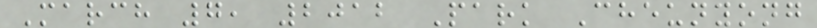March 7, 2012 Park Cheunyong
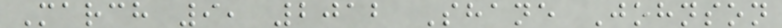March 9, 2012 Shane Johnson
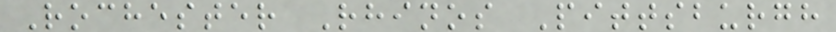Rochester Rhinos Pittsburgh
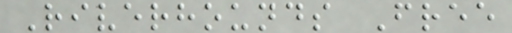Riverhounds Free
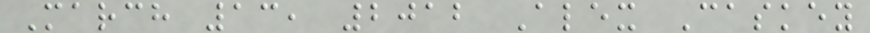March 13, 2012 Alex Caskey
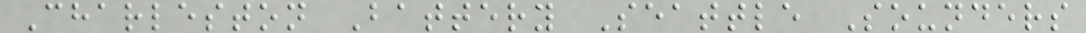Charleston Battery Seattle Sounders
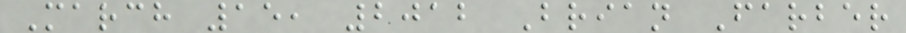March 15, 2012 Brian Farber
